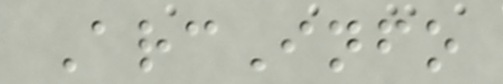ArcInfo
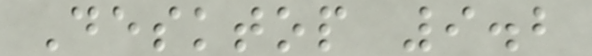Desktop 9.2
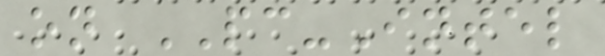on PC-Intel
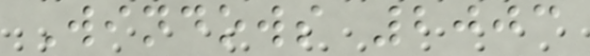Windows 2003
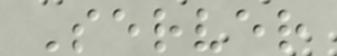Server
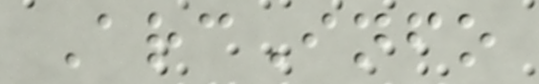ArcInfo
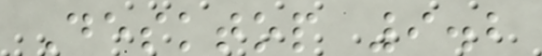Desktop 9.2
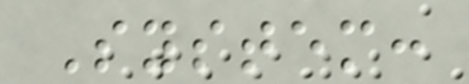System:
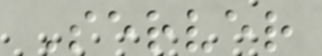Server
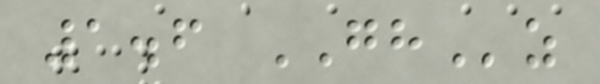1.6 GHz
